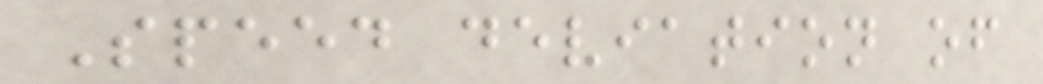Speed deviation of
